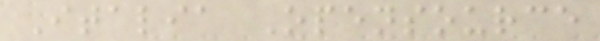Italia Opensource
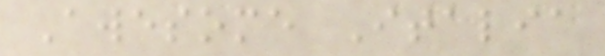Awesome Italia
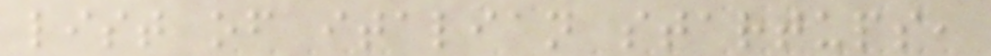list of italian startups,
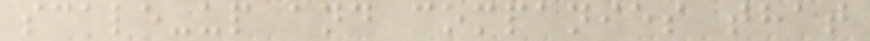scale-up and companies that
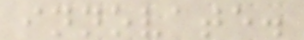innovate.
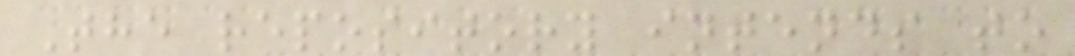The repository intends to
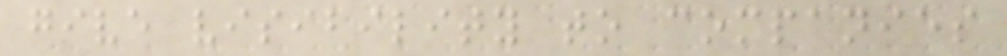give visibility to companies
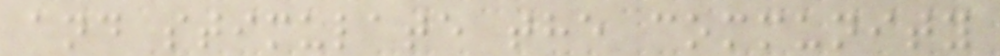and stimulate the community
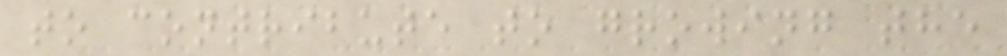to contribute to growing the
